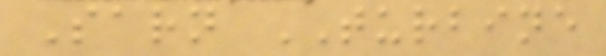Sarn TURBINE
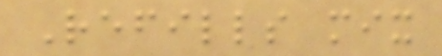Refills mix
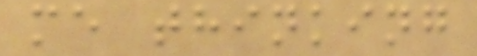me thinking
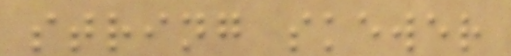string skewer
